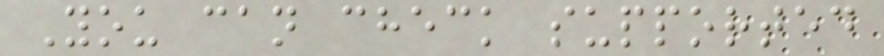You can check supported
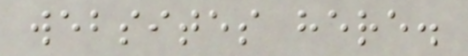websites here.
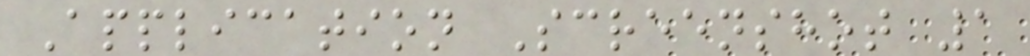Application Screenshot 1
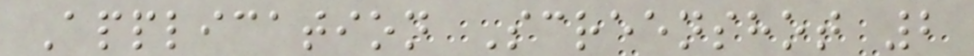Application Screenshot 2
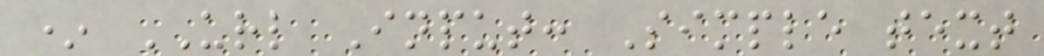* URL Input: Simple text
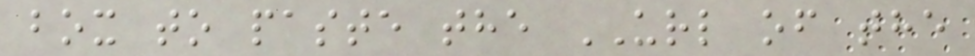box to paste the URL of the
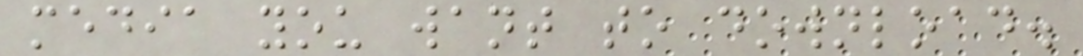media you want to download.
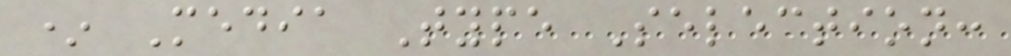* Media Type Selection:
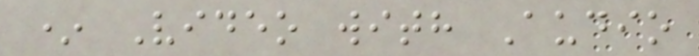* Video with Audio
